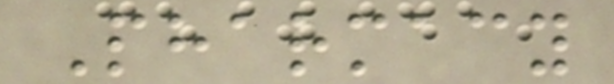Pharmacy
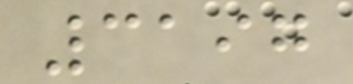3197
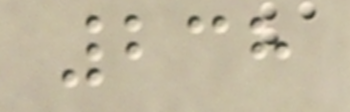238
